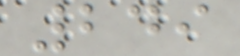249
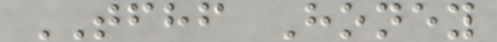TFHF Honey
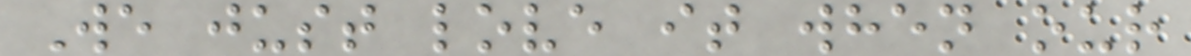We just love it when our
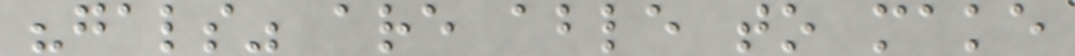"gals" are able to make
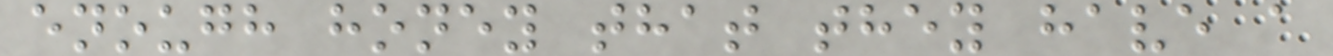enough honey that they have a
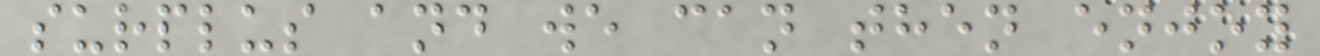surplus and we can then enjoy
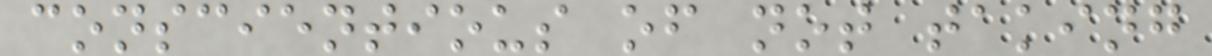conscientious of not taking
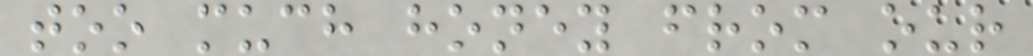too much honey from our
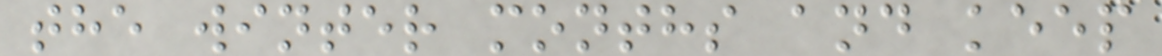the winter months and keep
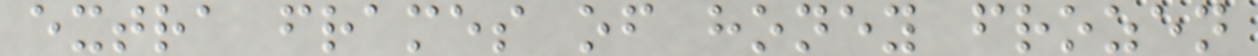extra frames of honey frozen
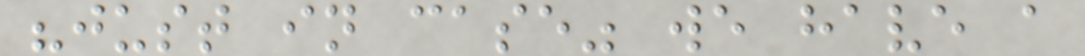"just in case" we have a
